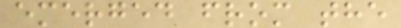emerged from the
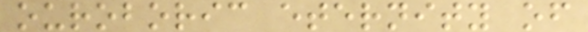ouroboric eternity of
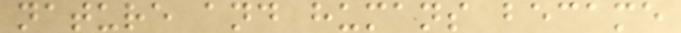nature and humans became
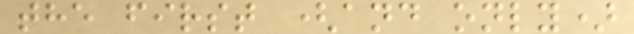the first (and only)
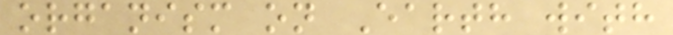organism on Earth with
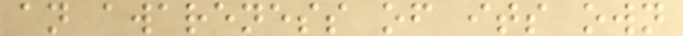an awareness of its own
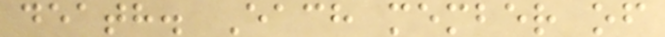death. Each member of
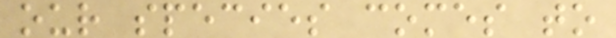our species comes to
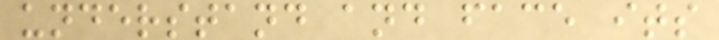understand and face its
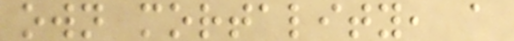own mortality, a
